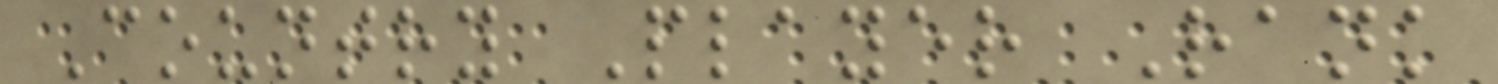Country Player Rank
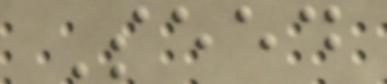Seed
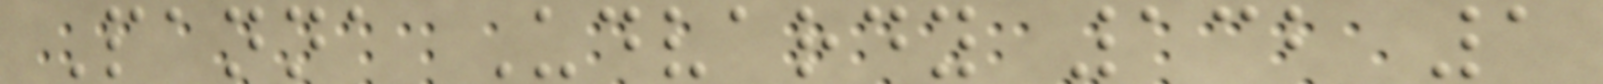Panna Udvardy 132 1
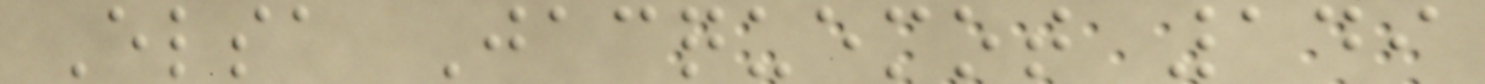Elsa Jacquemot 149
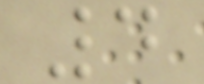4
